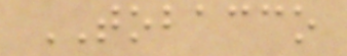TOBACCO
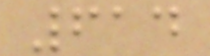614
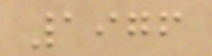1976
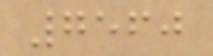7560
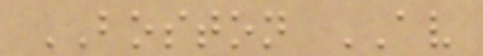BOSTON AV
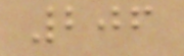206
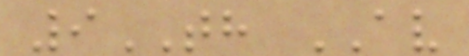9TH AV
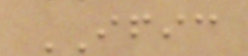IFIC
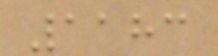1183
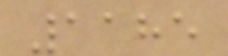1185
